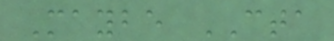Maybe CTA
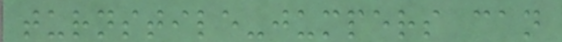turnstile-jumpers can
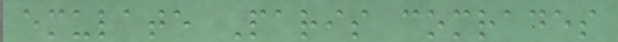emulate Paris comrades
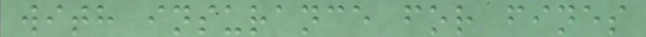with insurance for fines
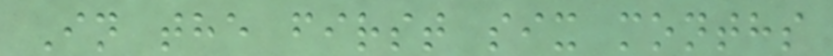In the first six months
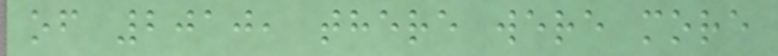of 2010, there were more
